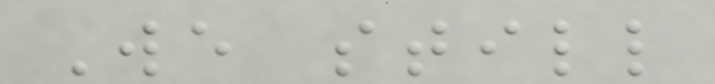We still
